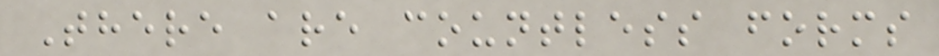There are countless forms
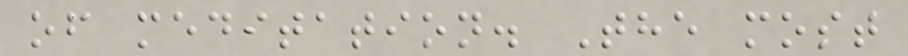of meditation. The most
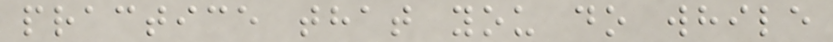practice that you do while
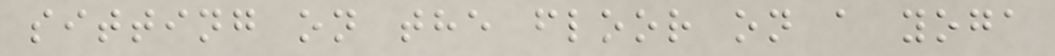sitting on the floor on a yoga
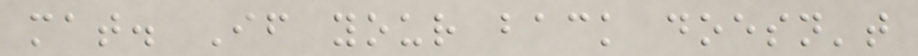mat. If your back doesn't
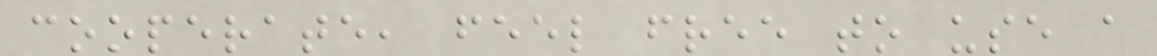cooperate, feel free to use a
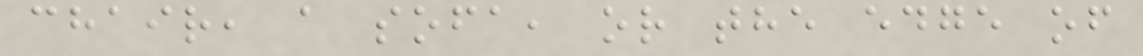chair, a sofa, or the edge of
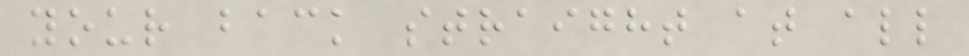your back straight at all
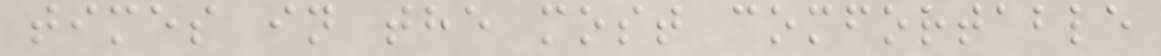times in the most comfortable
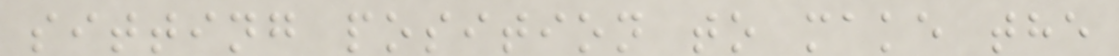sitting position to make the
